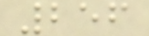256
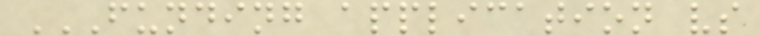FUNDING APPLICATION VS
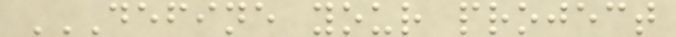DEFINE YOUR PROJECT
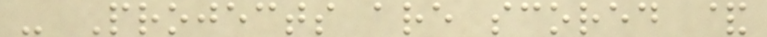- Projects are scored &
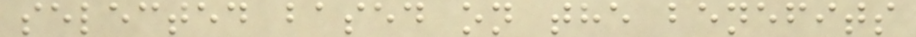selected based on the benefits
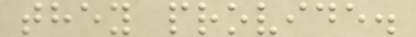they provide.
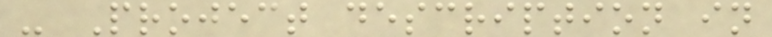- Project description in
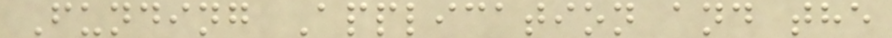Funding Application and the
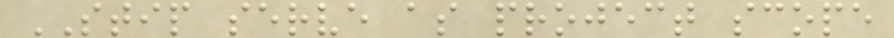STIP serve as project scope
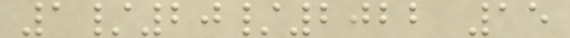1/20/2022 15
